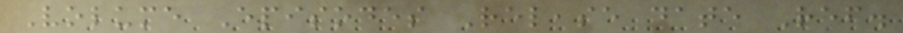Volume Episodes Release date Ref.
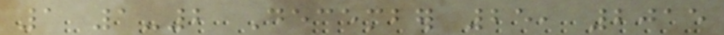1 1-2 December 25, 2015
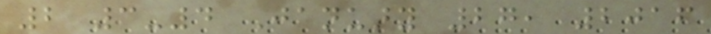2 3-4 January 27, 2016
